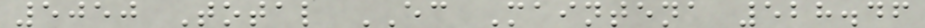5050 Total EC Maintena 528.46
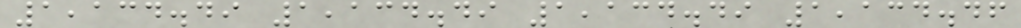1,134.49 1,134.49 1,134.49 1,134.46
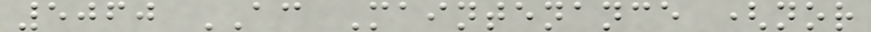5060 AC Maintenance (nor
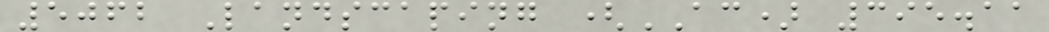5062 Landscaping (AC) 395.11
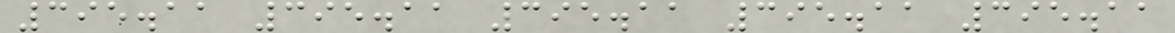395.11 395.11 395.11 395.11 395.11
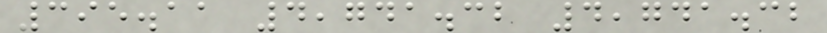395.11 4,741.32 4,741.32
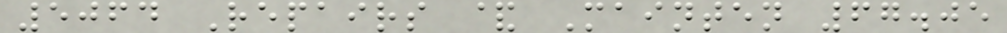5064 Repairs & Mainten 67.05
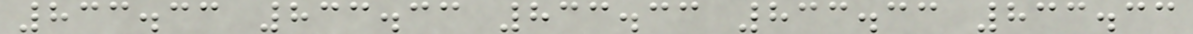833.33 833.33 833.33 833.33 833.33
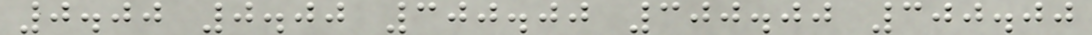0.00 0.00 300.00 300.00 300.00
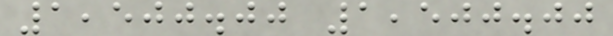1,500.00 1,500.00
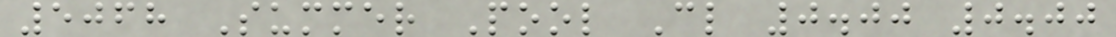5068 Summer Pool Cl 0.00 0.00
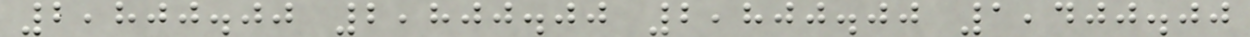2,800.00 2,800.00 2,800.00 1,400.00
